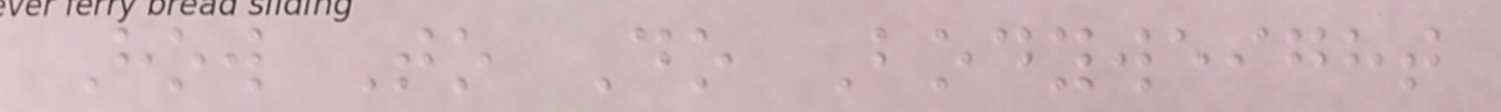How To Do Bodyweight
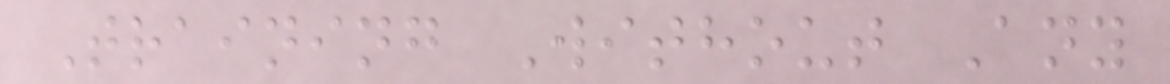Training Without Any
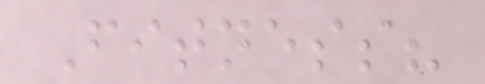Fitness?
